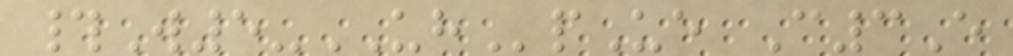#W5-UHpUe C3E
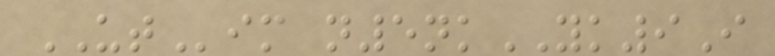UTim n5nkYK9I
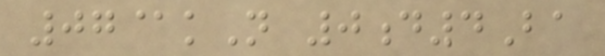07@kN 0d4Ba
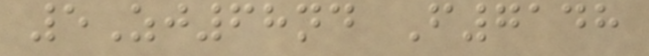5Zj68nd F7148
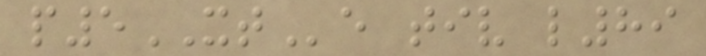p5XTe tiv l89
